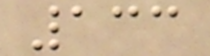133
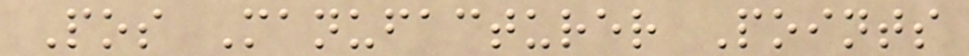Pos Manufacturer Points
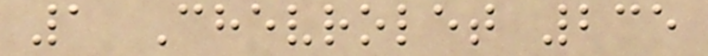1 Chevrolet 235
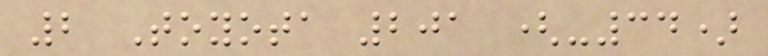2 Toyota 201 (-34)
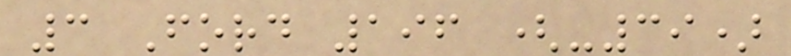3 Ford 196 (-39)
